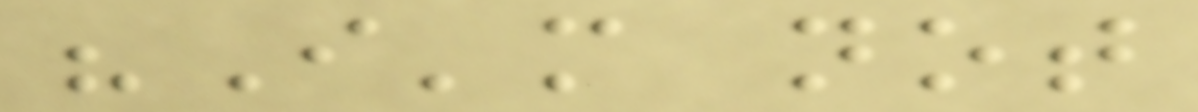"I'm not
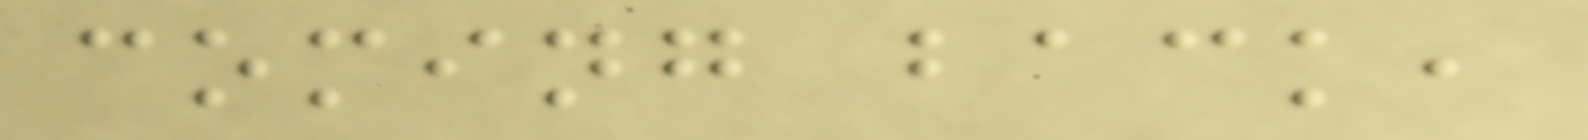coming back,
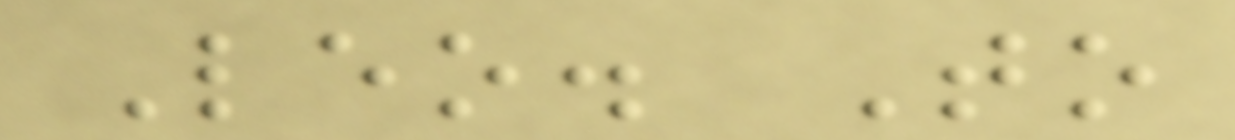Leo. To
